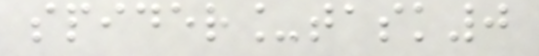spider_task0
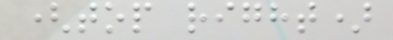(top right)
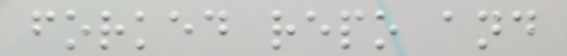forked repo and
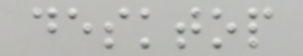desktop
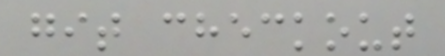git checkout
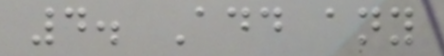4. Add any
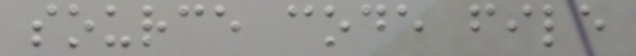source code file
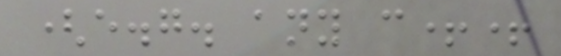(e.g. any c++
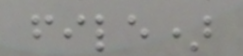file)
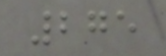275
